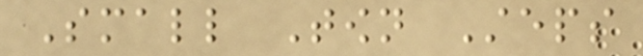Small Town Steps
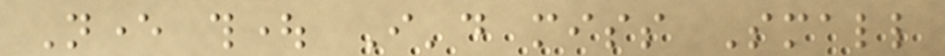Never thought I'd miss Small
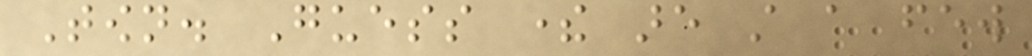Town. Guess there are still a few
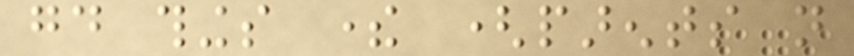good things there (parents not
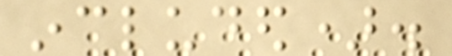included).
